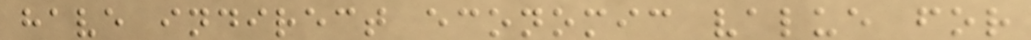have indirect economic value for
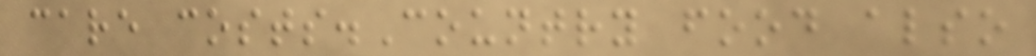care costs.Country food also
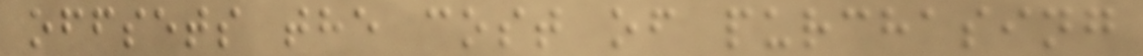offsets the cost of purchasing
